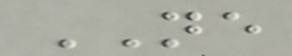NE
